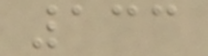133
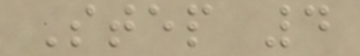Step 4
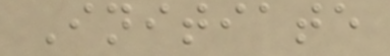Initiate
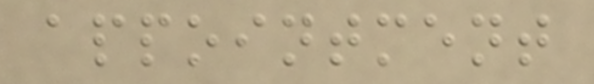appointment
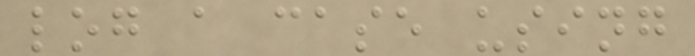log a case using
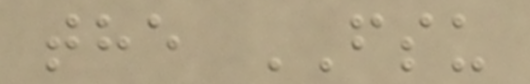the FSU
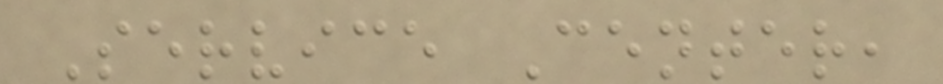Service Center,
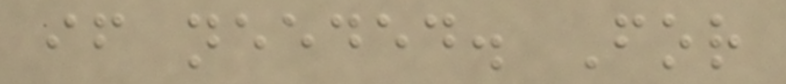if needed. For
